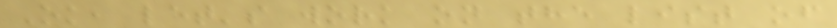Ok, let's work on the list of
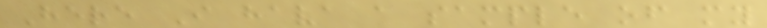Here I hava a sample of my
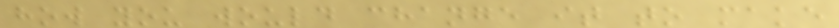how you would change it to make
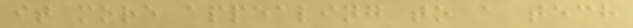it more appealing to a tech
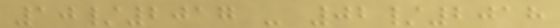10/2017 - 02/2018
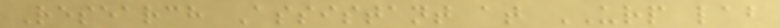Research Assistant at URP lab
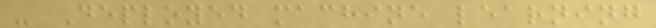- Deployed machine learning
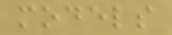models
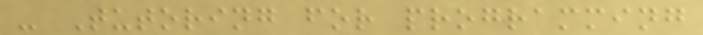- Tutoring for programming
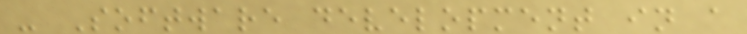- Software development in a
